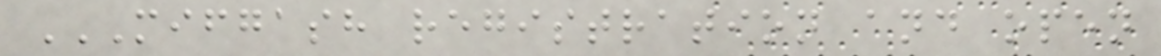MIFGASH REGISTRATION AND OPEN
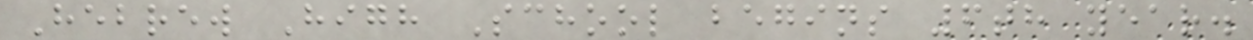Hebrew High School begins 6th year.
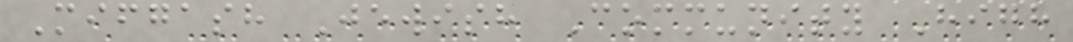Mifgash Jewish Community High
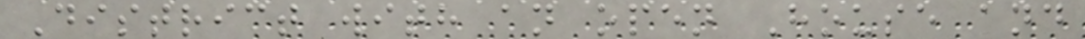District with an open House and
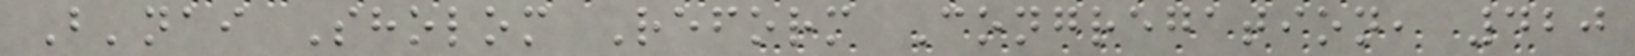B'nai Sholom Reform Congregation, 420
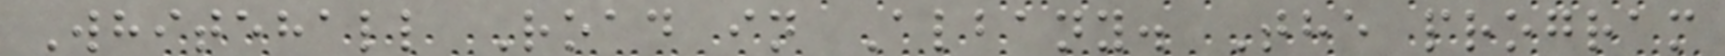Whitehall Road in Albany. The program
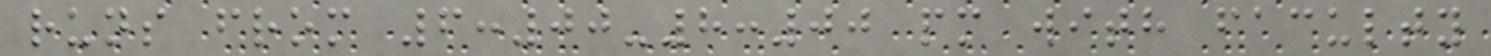runs from 6:00-8:00 pm with faculty
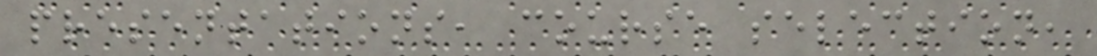presentations, course selection,
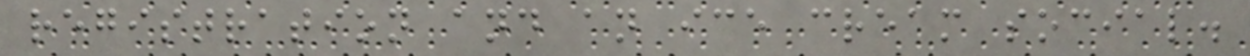registration and an ice cream social.
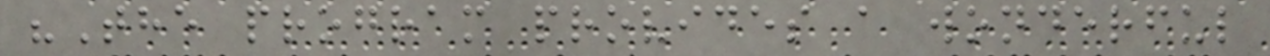"The program provides a wonderful
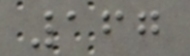167
